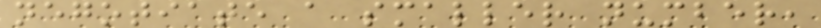negotiate a smaller number,
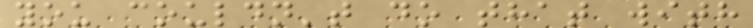you couldn't do that with
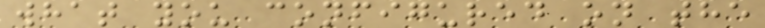what you configured on the
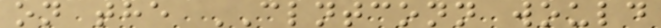on the CLNTCONN would
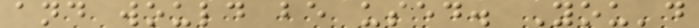and would be used. You'd
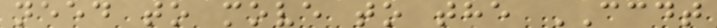need to move to the CCDT
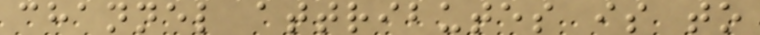channel attributes is to
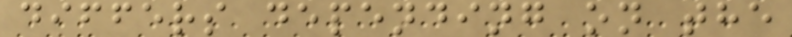differs depending on the
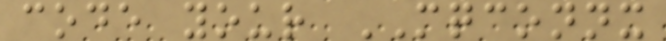code your MQCONNX
